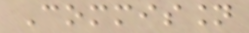Commission
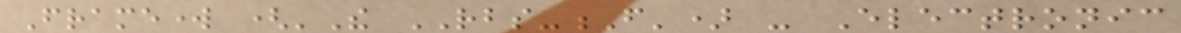Framework ('The RBS-F') - Electronic
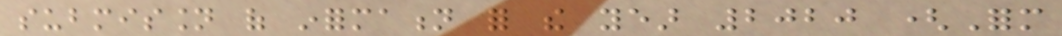submission of information for the year 2020 (Form
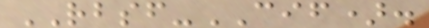RBSF-CIF).
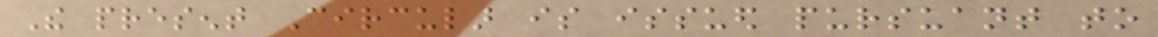The present Circular is issued pursuant to
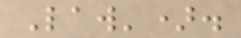Law').
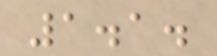1.1.
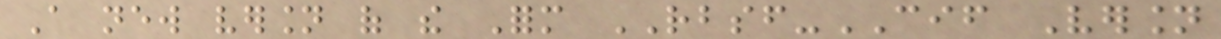A new version of the Form RBSF-CIF Version
